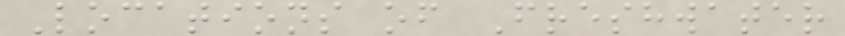Locations of Freshwater
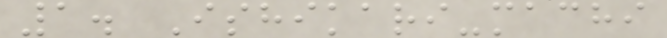1. Ishikari-machi
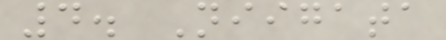4. Niigata
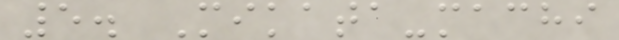5. Mikata-machi
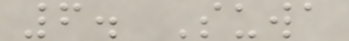6. Suwa
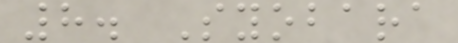8. Syobara
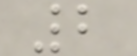2
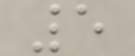5
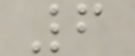6
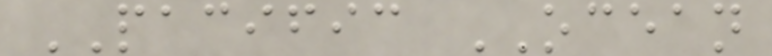PACIFIC OCEAN
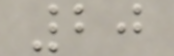20
